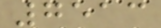7513
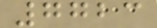7723
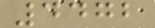4472
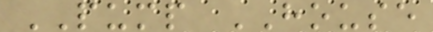PUMP HOUSE
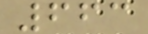663
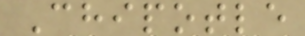Chipotle
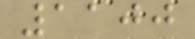1100
